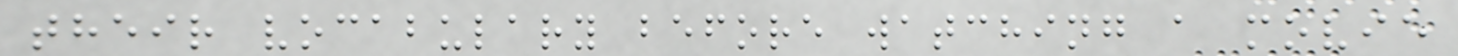their vocabulary before watching a movie
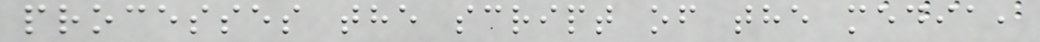processes the script of the media,
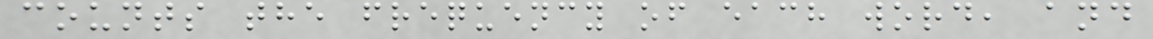counts the frequency of each word, and
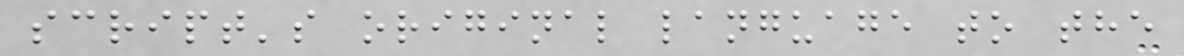script's original language to the
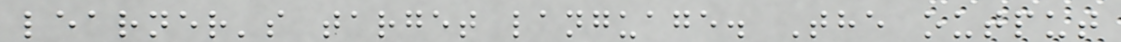learner's target language. The output
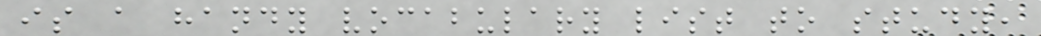is a handy vocabulary list to study,
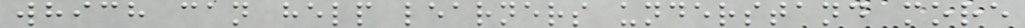which can help learners understand more
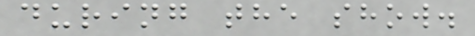during the show.
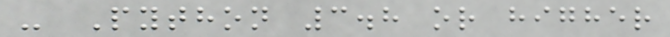- Python 3.8 or higher
